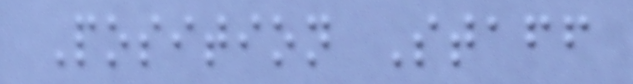Position Staff
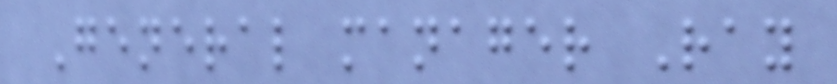General manager Ray
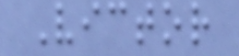Victor
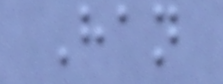Han
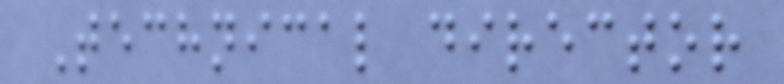Technical director
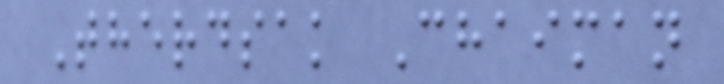Therdsak Chaiman
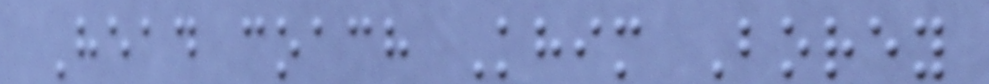Head coach Khim Borey
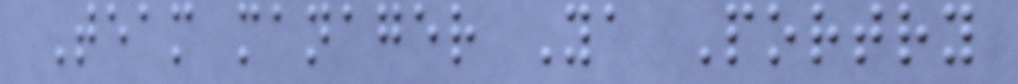Team manager Ya Portry
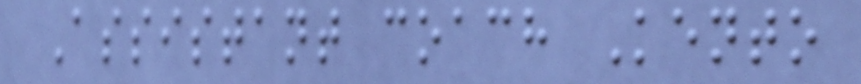Assistant coach Kento
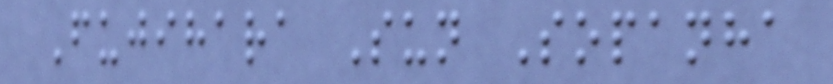Fujihara Sun Sopanha
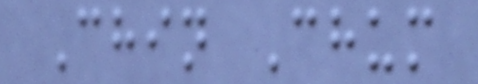Chin Chum
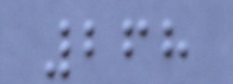268
